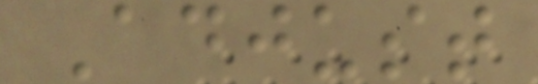Adjust
